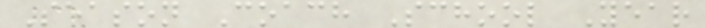Season Coach School Year
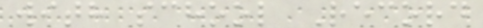with school Record
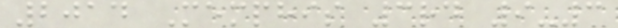2014 Memphis 3rd 9-3
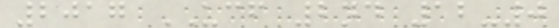2017 UCF 2nd 12-0
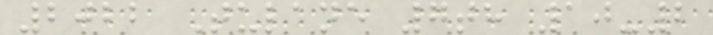2022 Tulane 7th 10-2
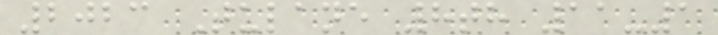2023 Tulane 8th 11-1
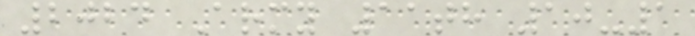2024 Army 11th 10-1
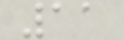11
